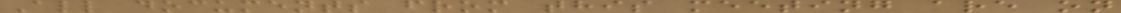All documents from this meeting are on
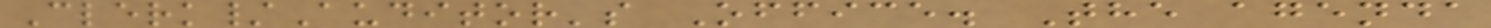Clerk/Auditor's Office. The agenda
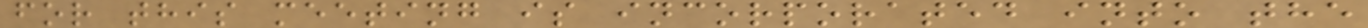for this meeting is incorporated into the
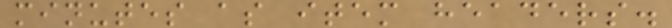minutes as item headers.
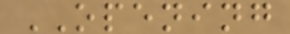OPENING
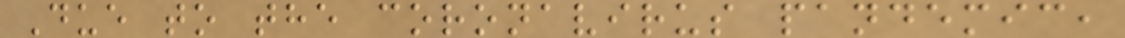Due to the coronavirus pandemic,
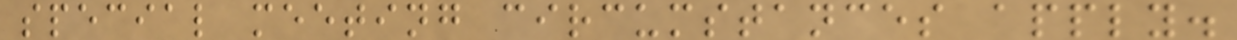special meeting circumstances apply.
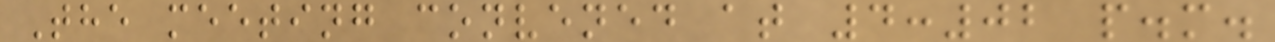The meeting convened at 4:02 p.m.
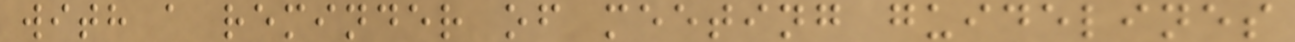with a reminder of meeting guidelines
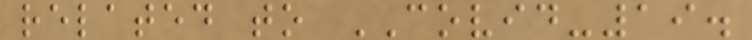related to COVID-19.
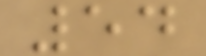54
